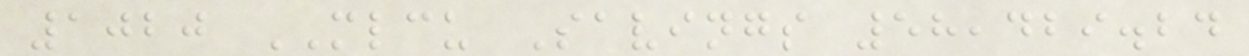1020 MLCU Savings 58,429.24
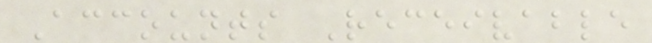Accounts Receivable
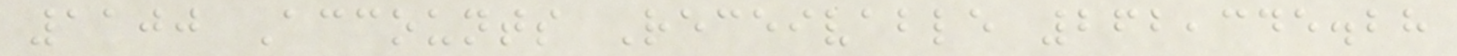1100 Accounts Receivable 262,345.28
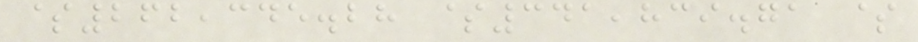$262,345.28 $341,839.71 $
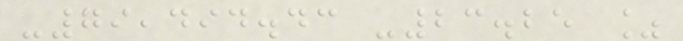-79,494.43 -23.25 %
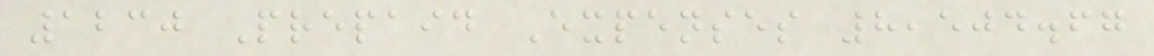1230 Prepaid Expenses 8,504.67
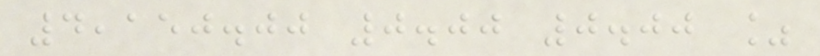4,150.00 0.00 0.00 %
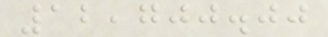12,700.00
